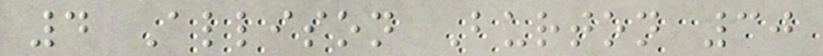4 Allison Burton 30
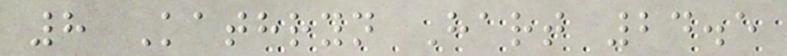8 Kathryn Hart 24.5
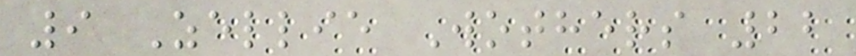9 Zellie Wothers 22
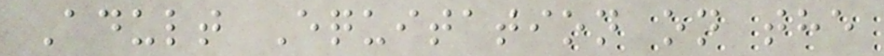Adult Equitation on the
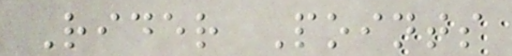Rider Points
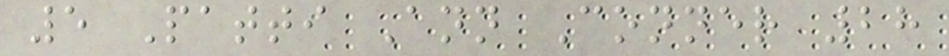5 Patti Ann Conner 28
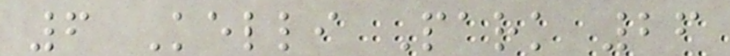6 Kelli Park 26
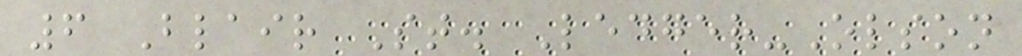6 Blair St. Ledger-Olson
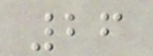26
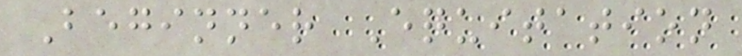Beginner Equitation
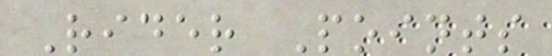Rider Points
